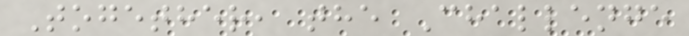Together, the Challenge
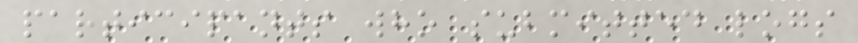participants who submitted logs
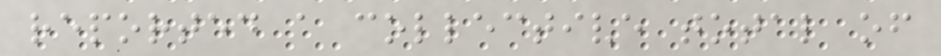reported a collective total of
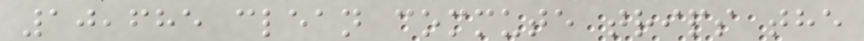10,685 clean commute trips the
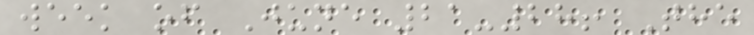week of June 21-28! The
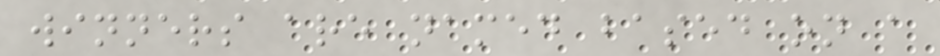winners are named based on a
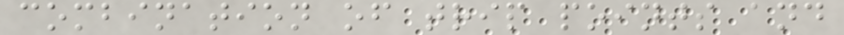combination of trip points and
